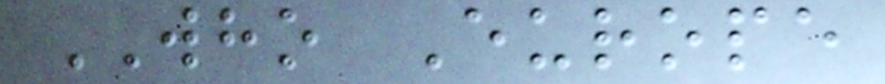WHO Europe
